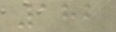182
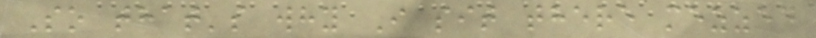So that's why I sit there mezzed
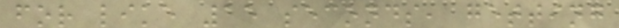for like 15 seconds, getting
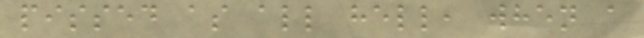pissed as all hell, when a
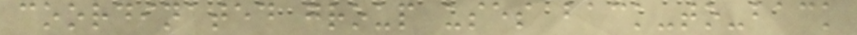coordinated group uses back-to-back
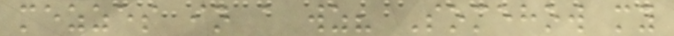mezzes in a wz? Somehow my
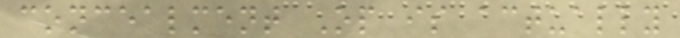concealment Op is actually
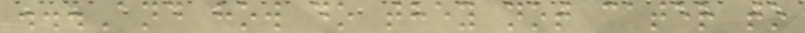...And how do they not cater to
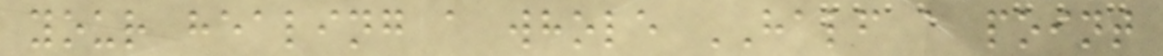your healing a whole HALF a point
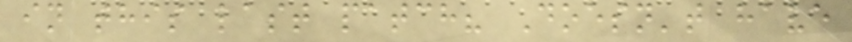in this last patch? Doesn't have
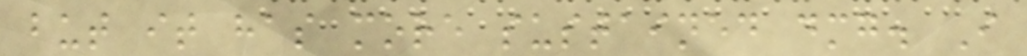but it has more sustained dmg. I
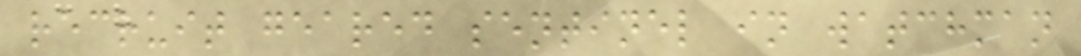recruit geared sentinel in watchman
